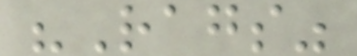"Rags"
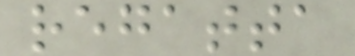regatta
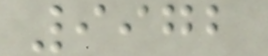9972
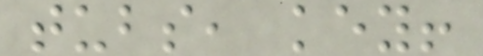tubs, key!
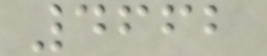4662
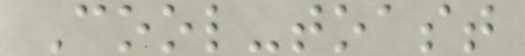Cool-toast
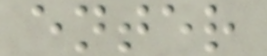enter
